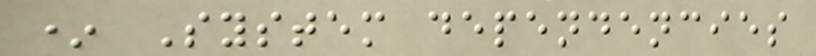* System dependencies
